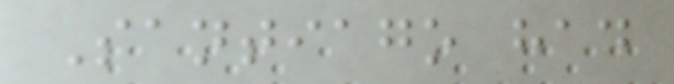Santiago had
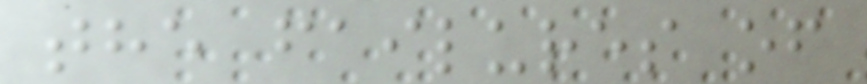the failures of
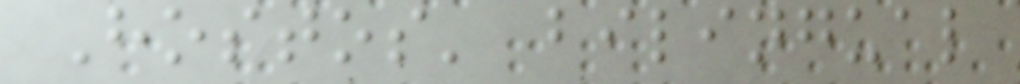Hostos' bilingual
